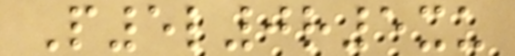P5l0r5xu
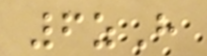6zH
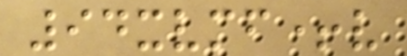94xvmf+v
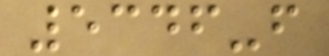5346-f
